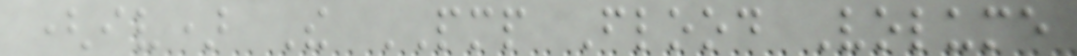(iv) The PMP Flood Volume
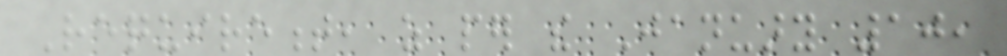Requirement, as per the January 10,
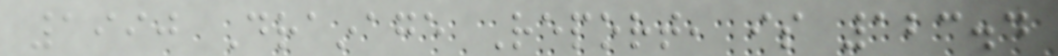1990 Drainage Report, is 123.4
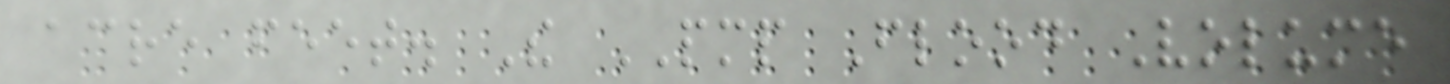acre feet. The PMP Flood Volume
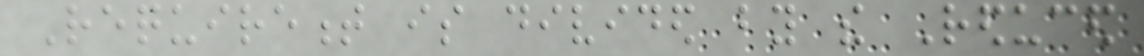Requirement is divided by the Reduced
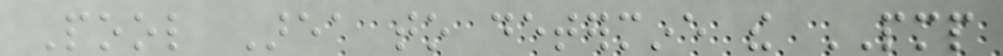Pool Area to determine the PMP
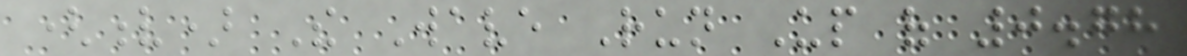(v) The Wave Run Up of 0.78
